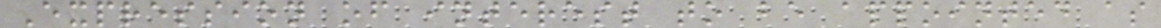Expression of interest to be appointed as
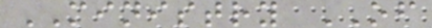MINISTRY OF
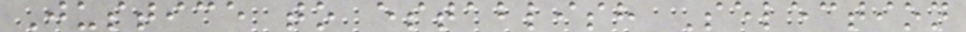Justice to establish Selection
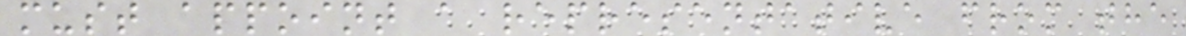must appoint a representative from the
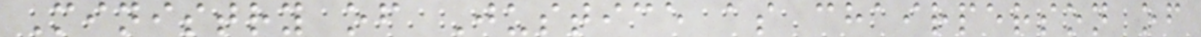Ministry of Justice as chairperson of
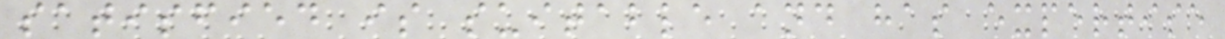satisfied is suitable and has expertise
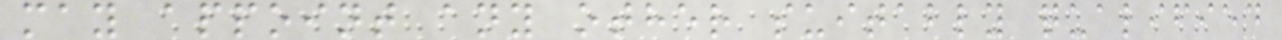may appoint any other suitably qualified
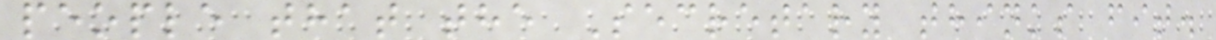people that the Secretary thinks fit.
